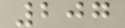207
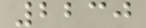2230
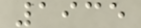1935
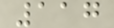117
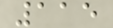115
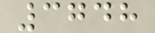3748
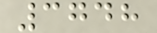3748
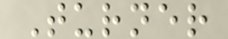Turner
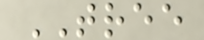TREE
